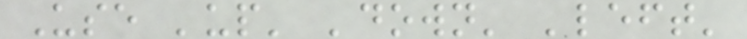Use 'up' 'down' 'left'
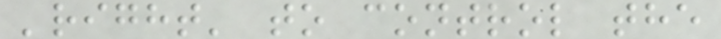'right' to control the
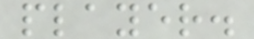player.
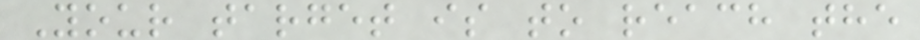Your target is to reach the
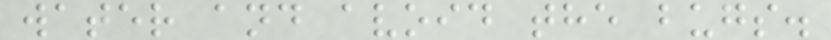water and avoid the bugs.
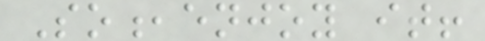So,enjoy it!
